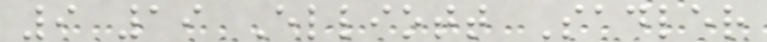9 19 Elliott Sadler
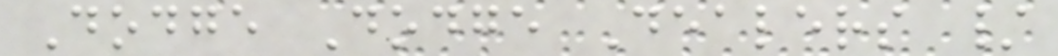Dodge Dodge Dealers /
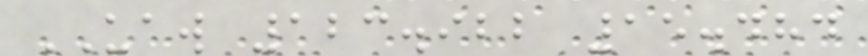UAW 123.922 15.484
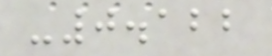-0.122
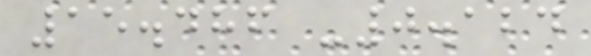15.486 -0.124
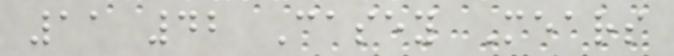11 42 Casey Mears
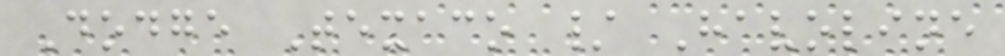Dodge Texaco / Havoline
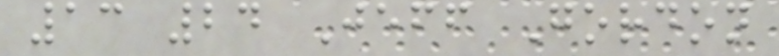13 24 Jeff Gordon
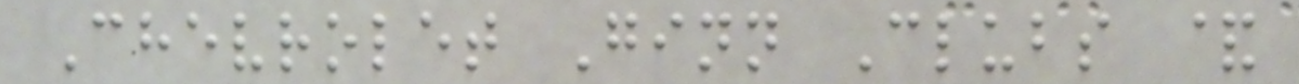Chevrolet Ginn Clubs &
